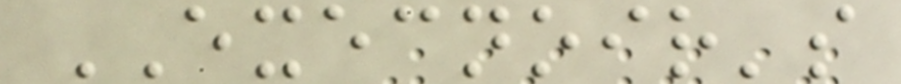EXECNOIR's
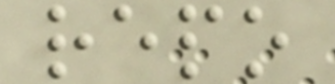repo
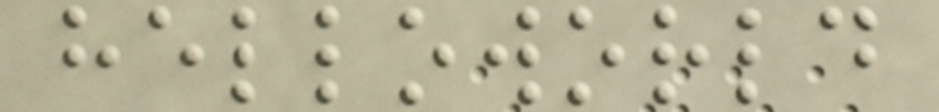helloworld
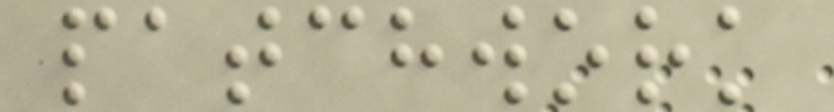patchwork
